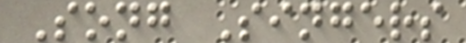Song Singers
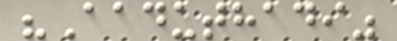"Aaduthadi"
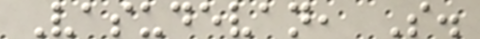Vasudevan, S.
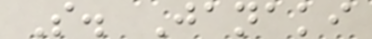S. Janaki
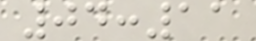04:11
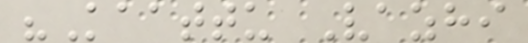"Kaattu Vazhi
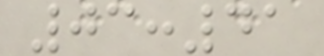03:41
